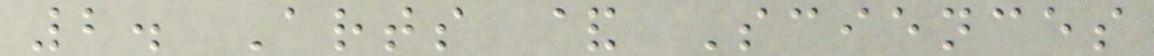2. Arts & Sciences
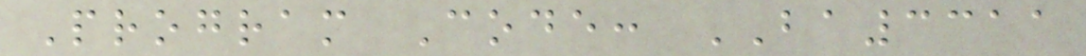Program Code: BA3311
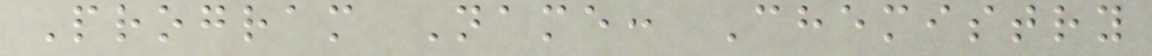Program Name: Chemistry
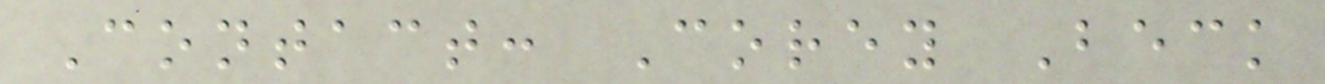Contact: Corey Beck
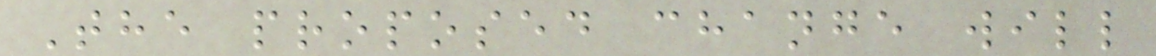The proposed change will
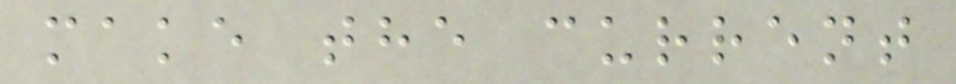make the current
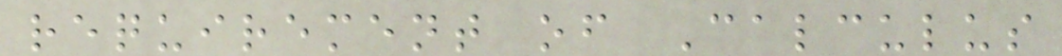requirement of Calculus
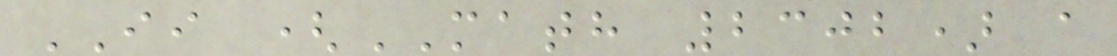II (MATH 2302) a
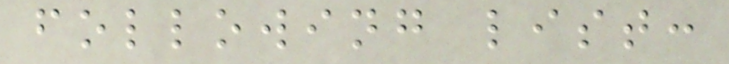following list:
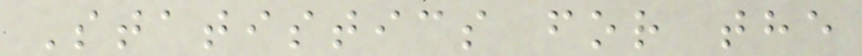Statistics for the
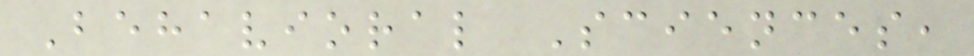Behavioral Sciences,
